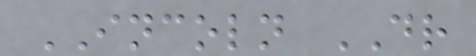INCOLN DR
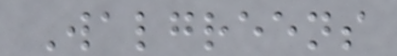Walgreens
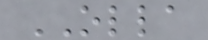OLLA
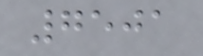7501
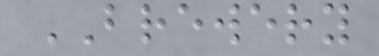BREWERY
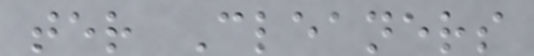ter Cleaners
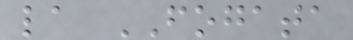la FOGATA
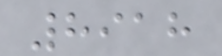8918
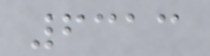6313
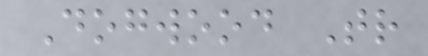Dogwood Tr
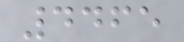4465
